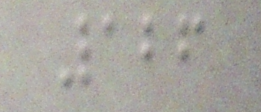126
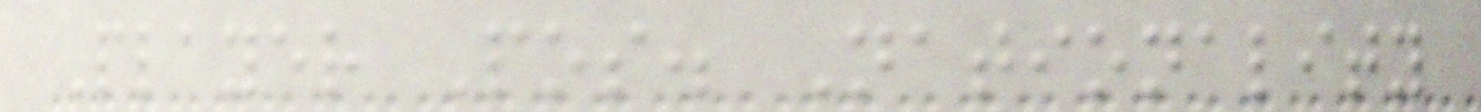Player Pos. Nationality
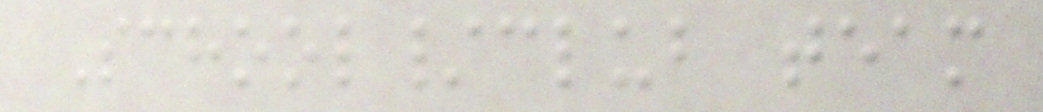School/club team
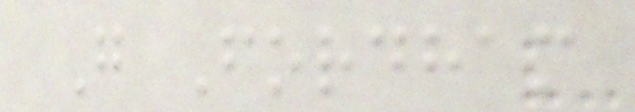G Fordham
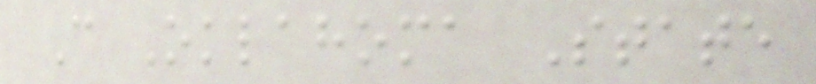C Oklahoma State
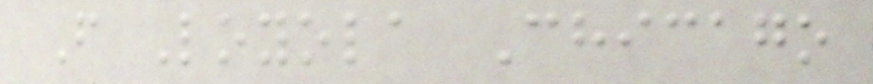F Loyola Chicago
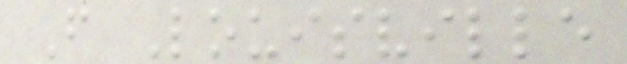F Louisville
